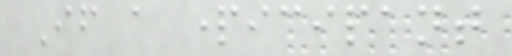If a participant
